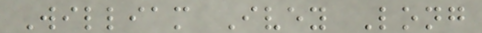William Ivey Long
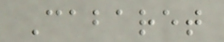Cabaret
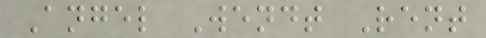Angel Wendt Rent
